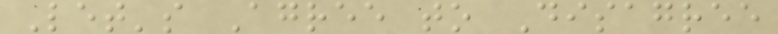Let's Agree to Disagree
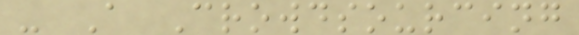- A Crowdsourcing
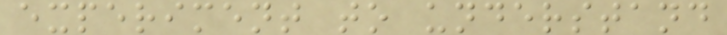experiment to understand
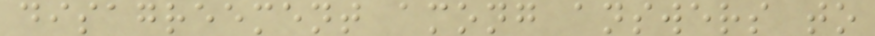disagreement among answers to
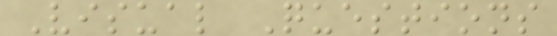Visual Questions
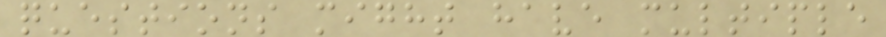questions might have multiple
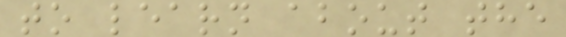to learn about the
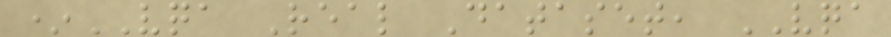*VQA Real Dataset, VQA
